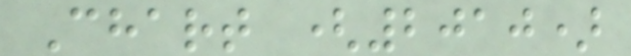Chart (2010)
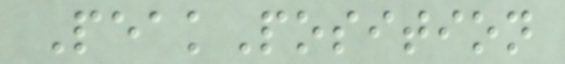PeakPosition
